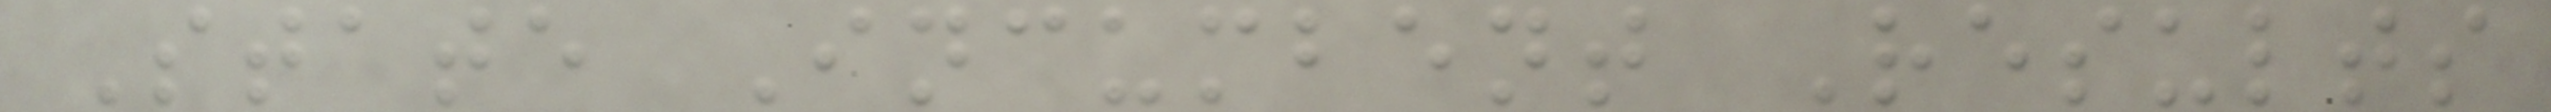State Incumbent Results
